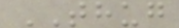THUG
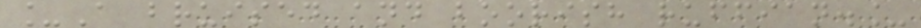_A bruised and boorish ruffian._
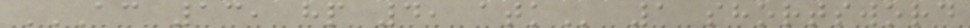AC 13, HP 4, ATK 1 shortsword
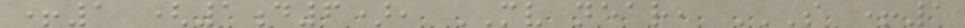+1 (1d6), MV near, S +1
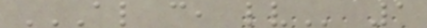AL C, LV 1
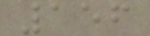156
